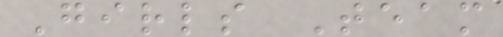Girls Team
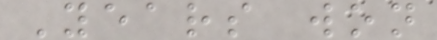Years won
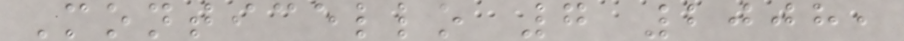Monticello 7 2008,
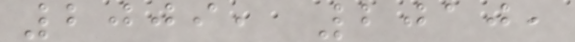2009, 2010,
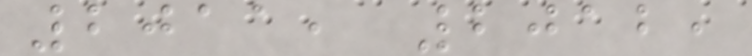2011, 2012,
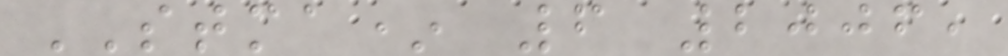STMA* 6 2006,
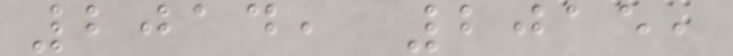2014, 2015,
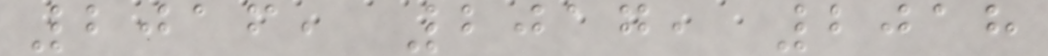2016, 2017, 2018
